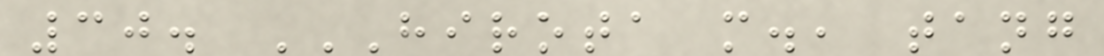30. HIROTA M., TANG
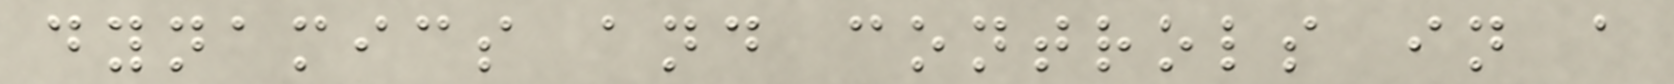dynamics and controls in a
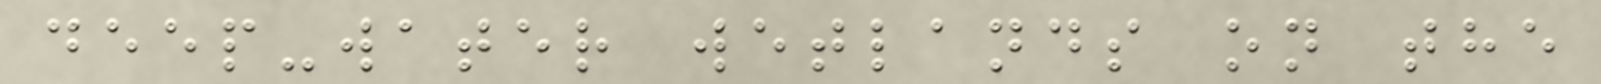deep-water wetlands on the
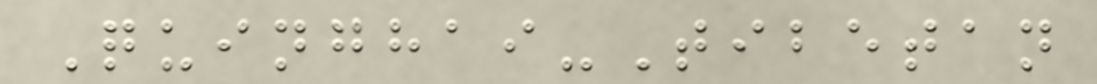Quinghai-Tibetan
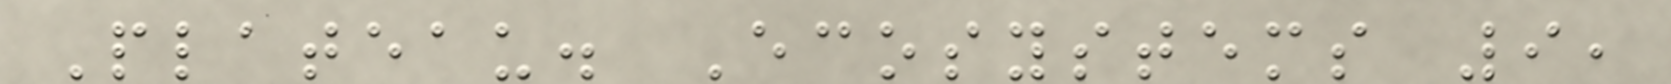Plateau. Ecosystems 9,
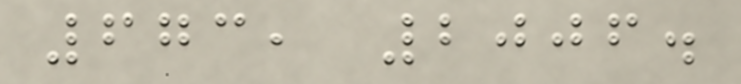673, 2006.
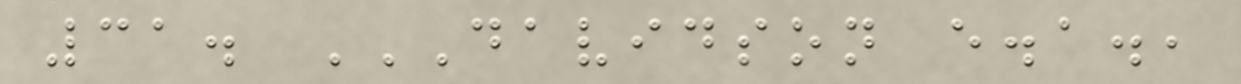31. DAVIDSON E.A.,
